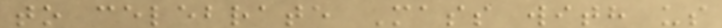to celebrate Mass with us
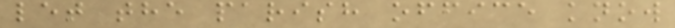let the parish office know
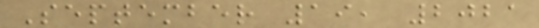September 19, 2021
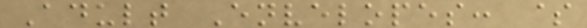Adult Envelopes: $
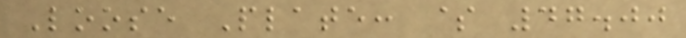Loose Plate: $ 47.00
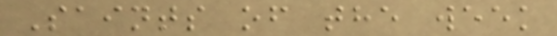Saints of the week
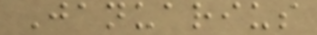Januarius
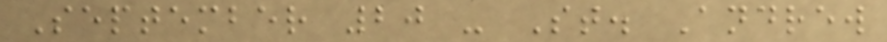September 20 - St. Andrew
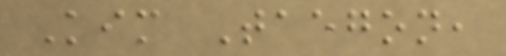Kim Taegon,
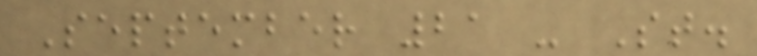September 21 - St.
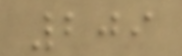209
